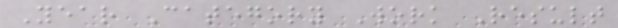Year Category Work Result
